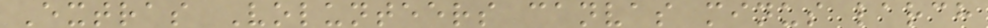Extras Volunteers canvas minus larch
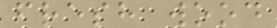fresh wood
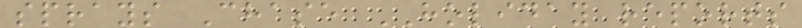sprays Chase HOLIDAY reports
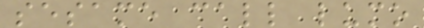sesame call lumo
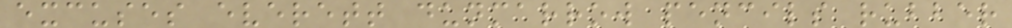excuses everett dunmarrow pencils rubber
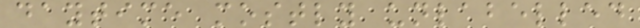daytime mostly unlabelled
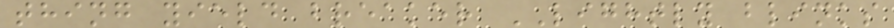thing yield breaker LIGHTLY blinks
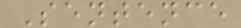Sentence
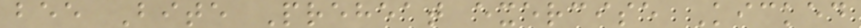bee Bite Preheat exercise Kicked
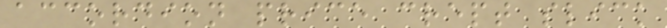accordion price crept slick
